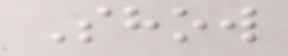Show
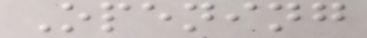Opening
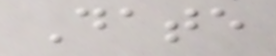Date
